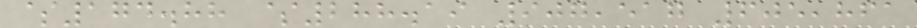$174.88 $288.19 907,517 605,861
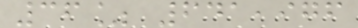36% 641,976
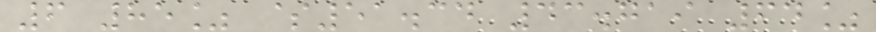6 85% $51.34 43.719 64%
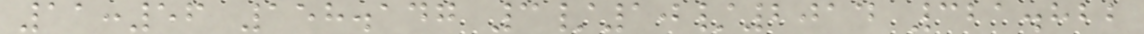11:56 158.147 3/10/2014 321.822
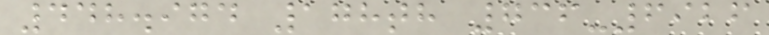448.974 178th 736-6926
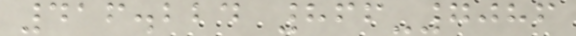416.224 866-7086
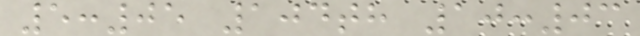5:05 104th 10:03
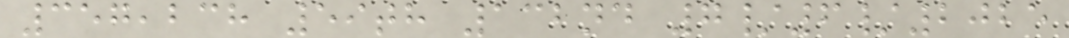357,238 59th 132nd 7/6/2025
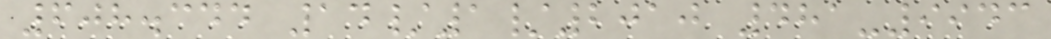608.344 14/1/2010 481-9943
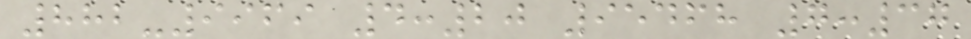882-9969 4:20 95468 7:37
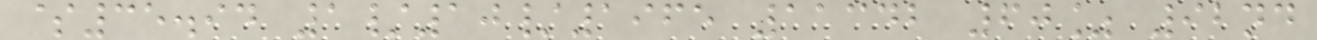$35.94 1/10/1965 11342 60% 92nd
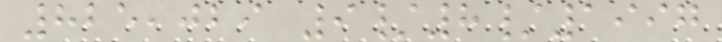825,029 9/8/1997
